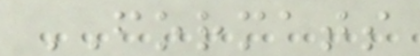FORMATS
